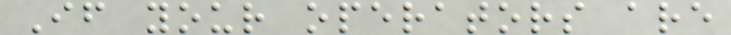If your operators are
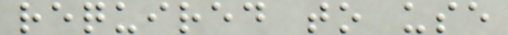required to use
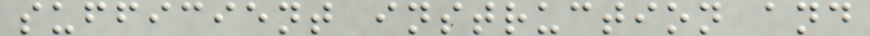sufficient instruction and
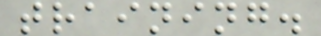training.
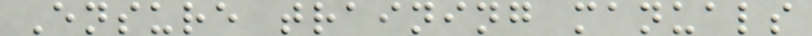Ensure training manuals
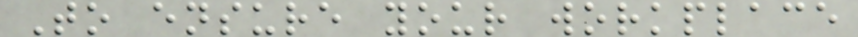To ensure your workplace
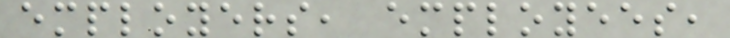employers, employees,
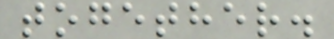together.
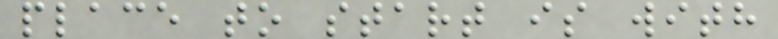place to start is with
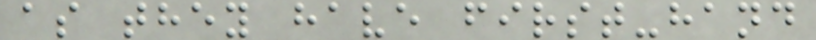as they have first-hand
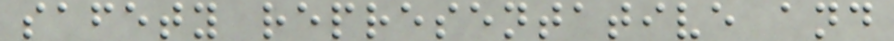safety representative and
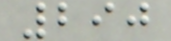290
